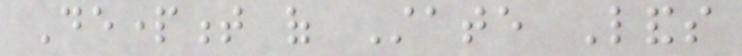Department of State Lands
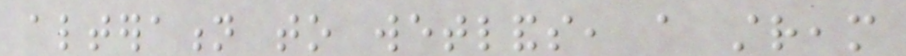alteration to wetlands, a stream
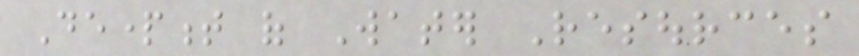Department of Water Resources
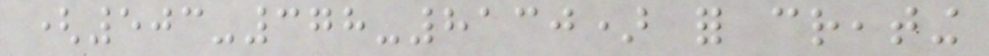(503-378-8130) for creating
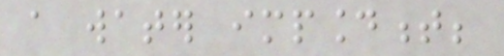a water impoundment;
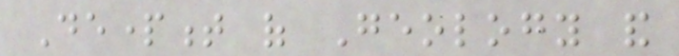Department of Geology and
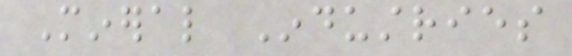Mineral Industries
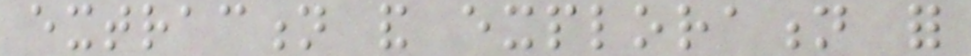extraction and exploration for
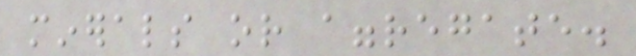minerals or aggregate.
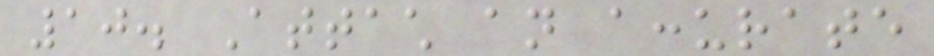10. Attach an accurate
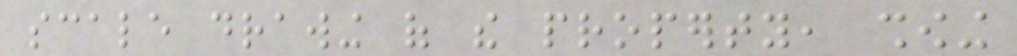scale drawing of the property, showing
